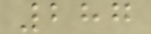287
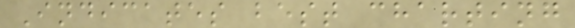Indicates best charting
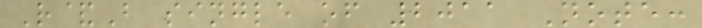R&B single of 2011 Note:
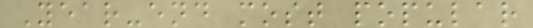Year-end most popular
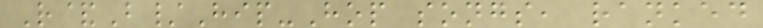R&B/Hip-Hop songs, ranked
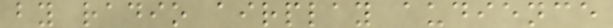by radio airplay audience
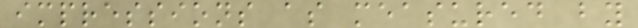impressions as measured by
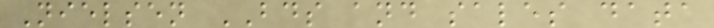Nielsen BDS and sales data
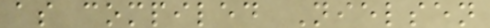as compiled Nielsen
